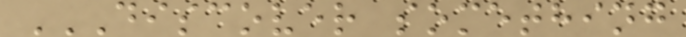DISCOVER SOMETHING
